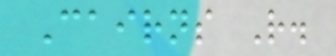Cairns R.
